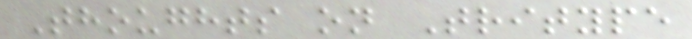Thoughts on Tritype
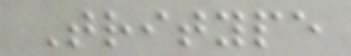Tritype
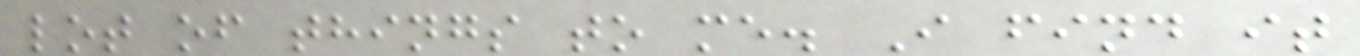lot of things to me. I find it
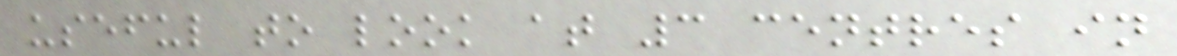useful to look at 3 centres in
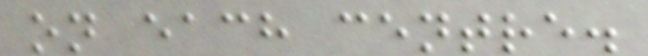on each centre.
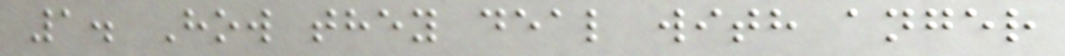1. How they deal with anger
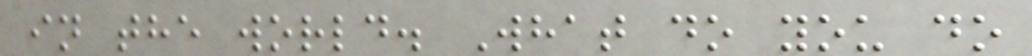in the world. What do you do
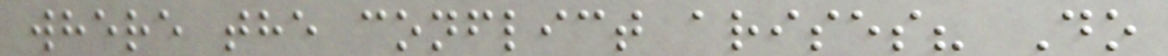where the conflict arises? Do
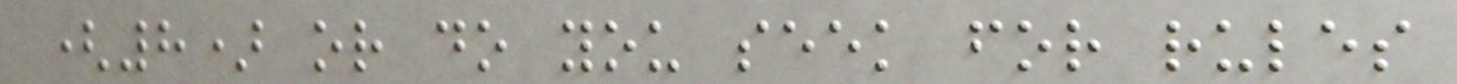(8) or do you seek for rules
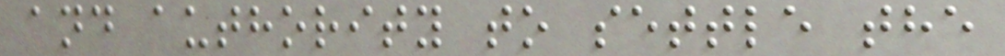and authority to settle the
